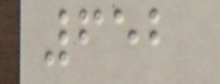652
